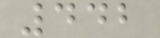442
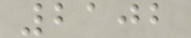2102
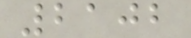2102
